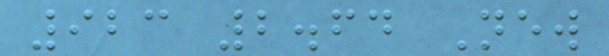923 2.64 New
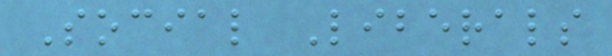Social Liberals
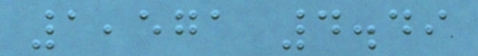1,571 4.49
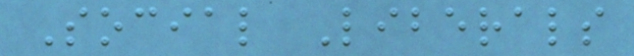Social Liberals
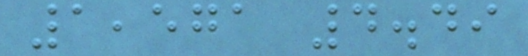1,571 4.49
